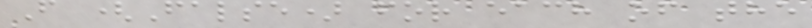F (False) for each of the
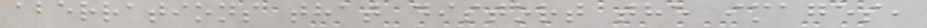aberrations that distort the images,
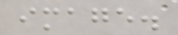image.
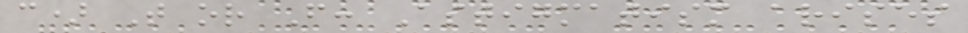c) T or F: Astigmatism arises
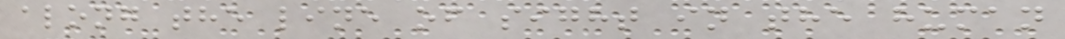along the line of sight in the human
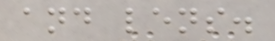and lens.
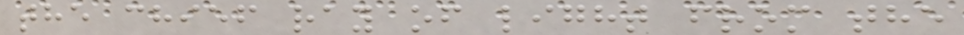the chief ray of light from the
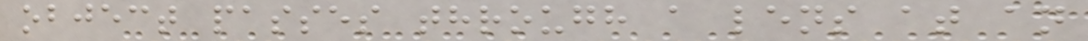object passes through a lens at an
